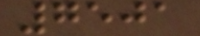7501
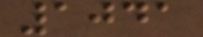1041
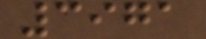3971
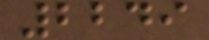2249
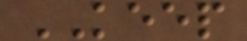KEEP
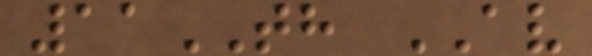11TH AV
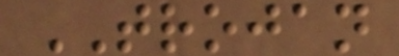TROJAN
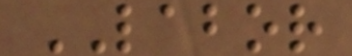LABOR
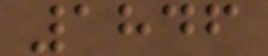1846
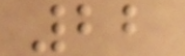22
